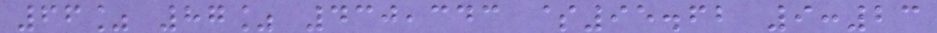66% 87% 430,343 $95.62 9:23
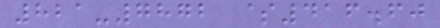821-7872 $416.60
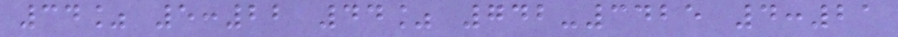34% 5:22 44% 742-3425 4:21
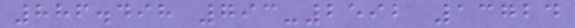886.498 793-2592 13724
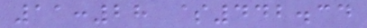11:28 $442.34
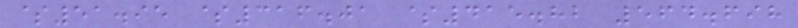$51.95 $316.01 $415.82 564.698
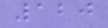120
